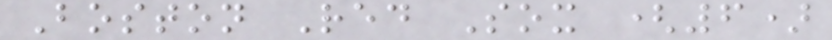Boston Red Sox (6)
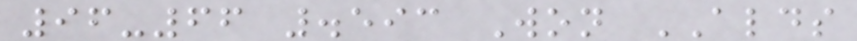96-66 .593 Won ALDS
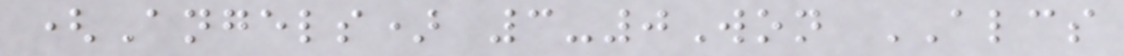(Angels) 3-0Won ALCS
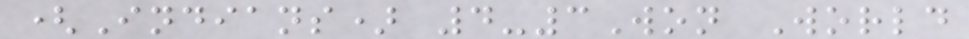(Indians) 4-3Won World
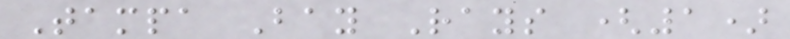Tampa Bay Rays (1)
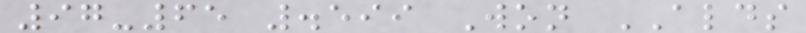97-65 .599 Won ALDS
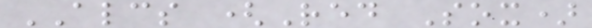ALCS (Red Sox)
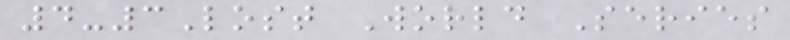4-3Lost World Series
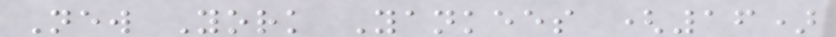New York Yankees (16)
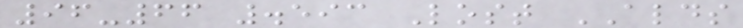96-66 .593 Lost ALDS
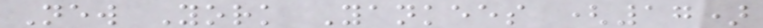New York Yankees (17)
